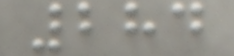284
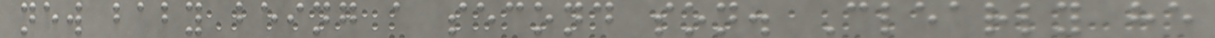new baby being a second son. Clearly he
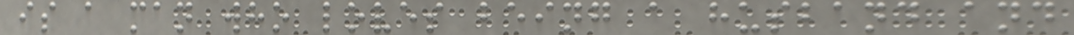is a man who loves being a husband and
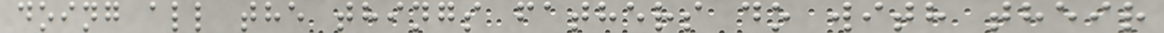doing all the things fathers do with their
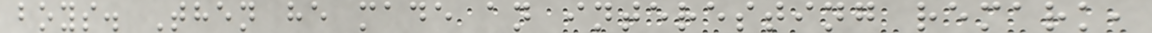boys. Then he made an interesting remark,
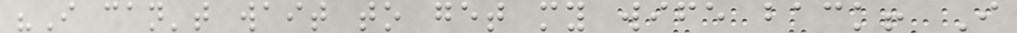"I can't wait to get my wife back! I
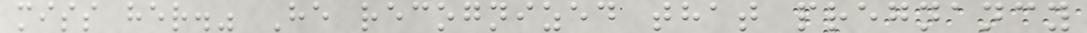miss her." He recognized that pregnancy
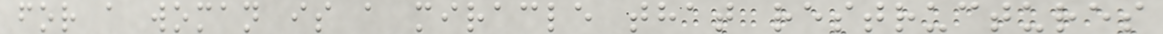for a woman is a miracle that restructures
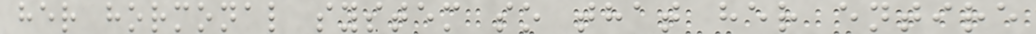her hormonal system so that her entire
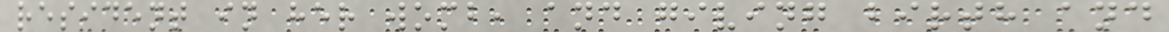resident in her womb, and giving birth and
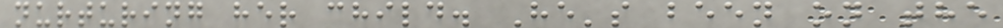nurturing her child. He's been on the
